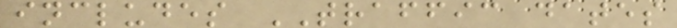includes TRAFFIC dates
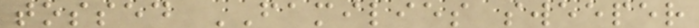tossed FAMILIES sweeper
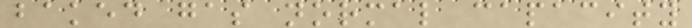baked gas normal capacity
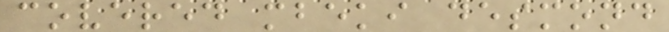covered mbeki desmond
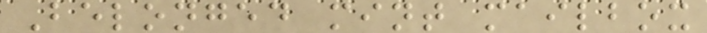Belonged mint mailbox
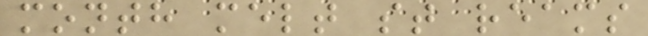month melt st reams
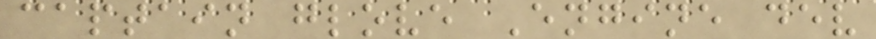captain glove Engine dev
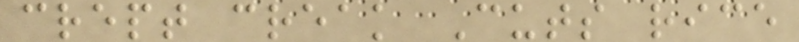crept creak Cuts rice
